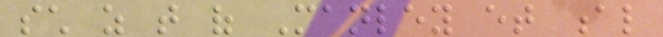such as that of Manley et al
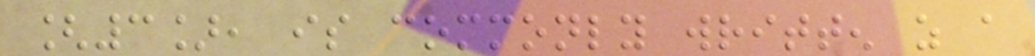[3], is commonly written as a
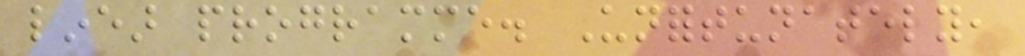linear programme. Unfortunately,
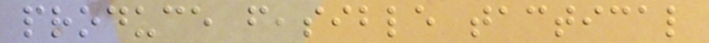produce feasible tactical
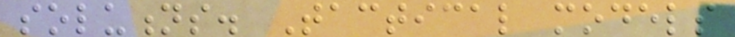solutions. Tactical models
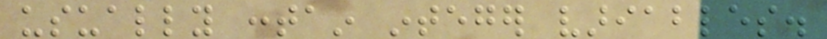usually contain integer variables.
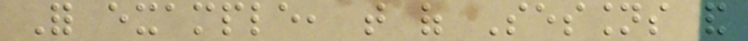For example, that of Sessions and
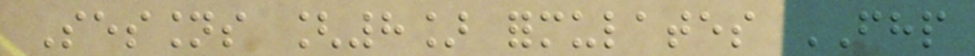Sessions [8] formulates FHP
